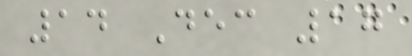14 Dec 17
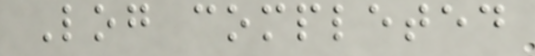Log completed
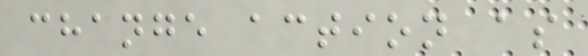change action as
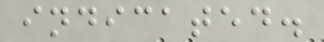indicated.
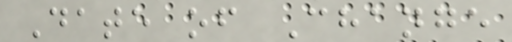Date of Change
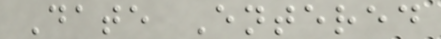Date Entered
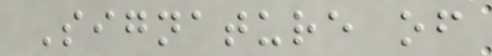Signature of
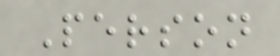Person
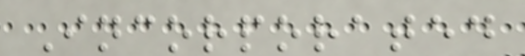Incorporated
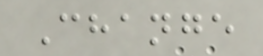Change
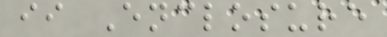ii Enclosure
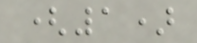(1)
